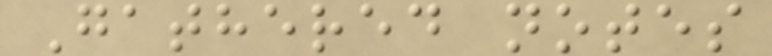Gathered notes
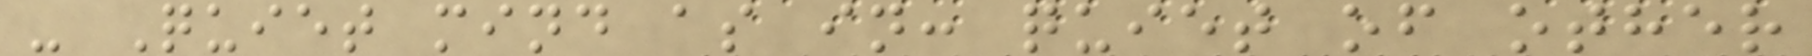- Quiet mind as in: quiet of other
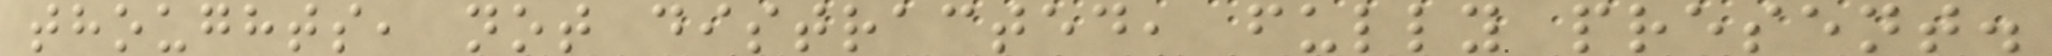thoughts, not distracted, fully present.
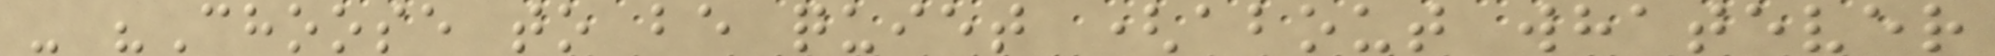- "Choose to be quiet (about whatever
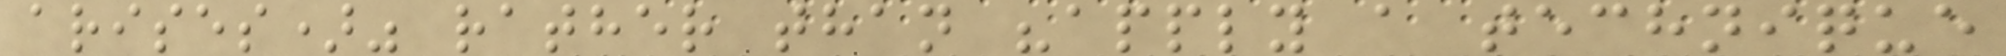arises)" rather than "apply a technique
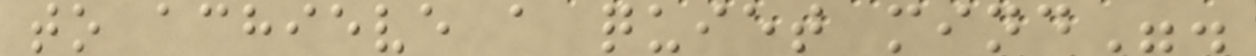to achieve a quiet mind".
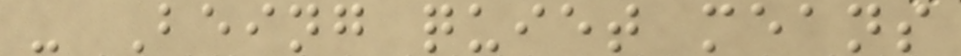- Being quiet means
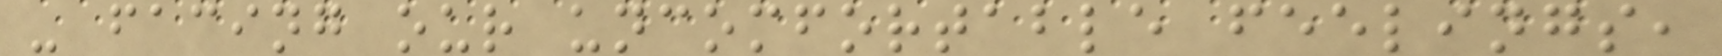- facing our uncomfortable feelings,
